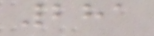281
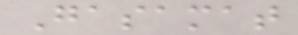Gasamat
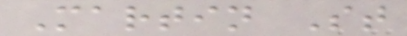Martin St
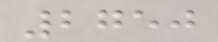2750
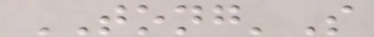TONG'S
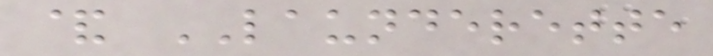& LAUNDERETTE
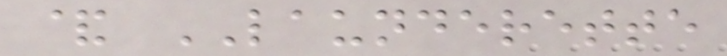& LAUNDERETTE
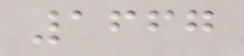1667
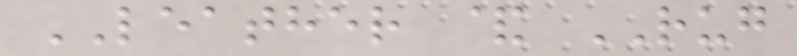LEATHER & RUG
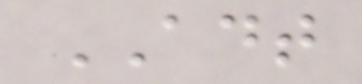ADT
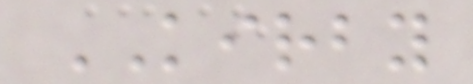KIRBY
